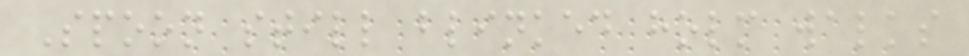Spoon still blinked holm walks
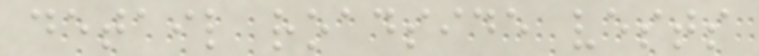detail roadside vests
